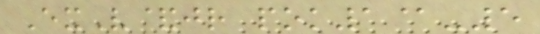ExV&jr pok1@-5
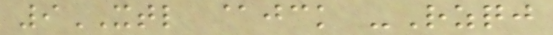9XTL @jck -Rzqj
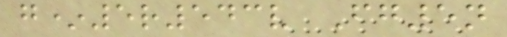g*5r543v Fg5n
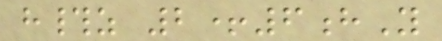h#z 2+6hY
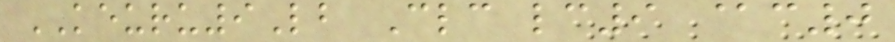KEURU9Lb Clc lc9 @c0
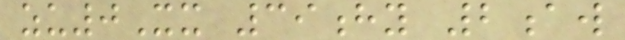zu0Xx 39hy 2aw
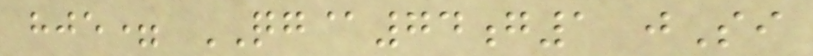hje= QG@74g1 jSi
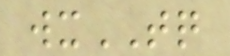wxTQ
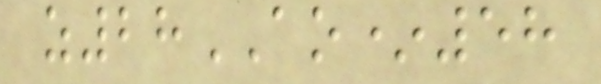z28AO*58
